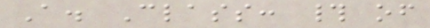A. Class: # of
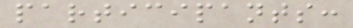participants:
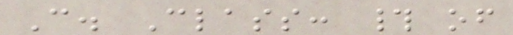C. Class: # of
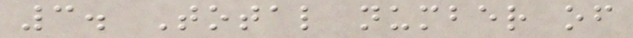3. Total number of
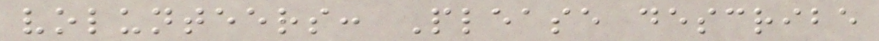volunteers: Please describe
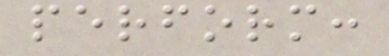perform:
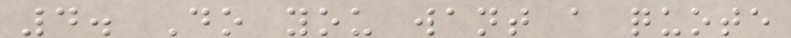4. Do you want a quote
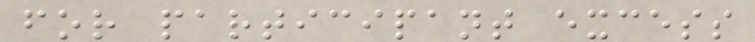for participant excess
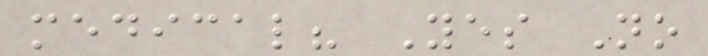medical? Yes No
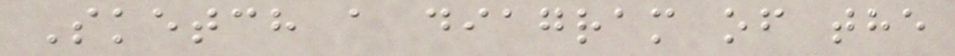Sketch a diagram of the
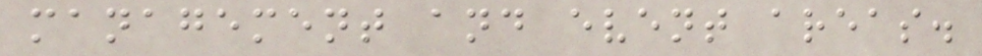management and event areas.
